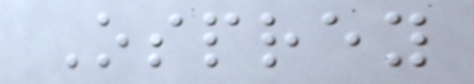Osprey
